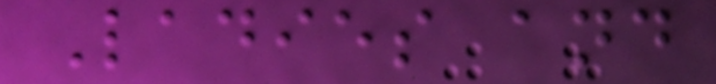Ladies and
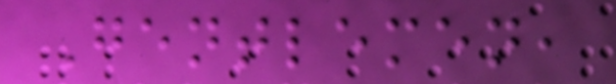Gentlemen,
